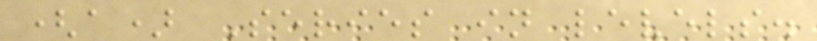(a) Series in levels.
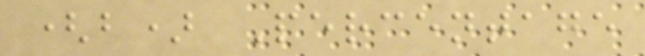(b) Percentage
